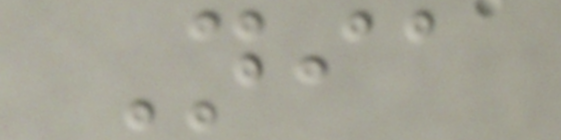Nia
